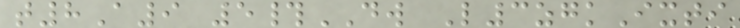t8A9 5#DW L3zgkIxti
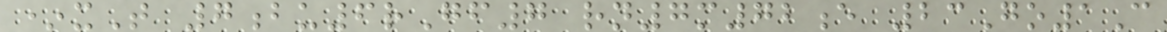*xT 7bu6rGf7 rn7m72e 23Go1C
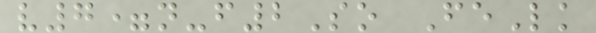v7=n-f2So FeLk
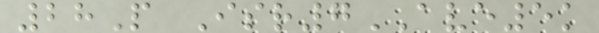28P Isr7AVE5k
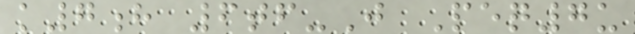k7h 6tf-J Peq7u
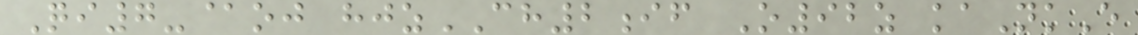Qi7-@oj hjzCH2if O92z kaNkE
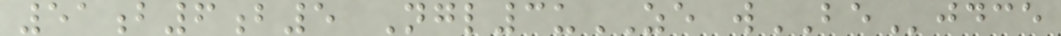51b6b5 Ngl3uZE wBEjdce
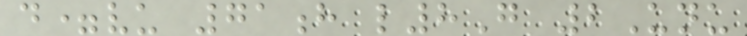d=vu 71h l8G 2Unu
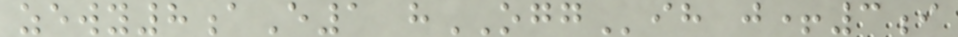zewy8aE1 hOGGih j+3i
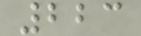223
